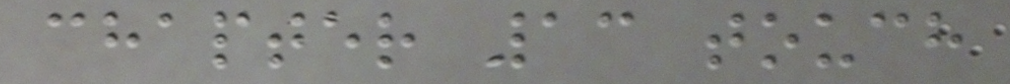chapter 13 touch
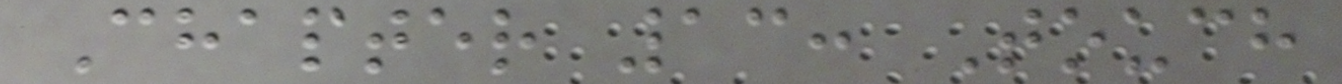Chapter 13: Touch
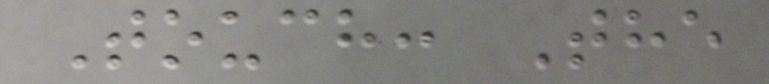Touch: The
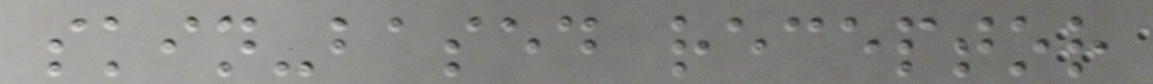skin-based receptor
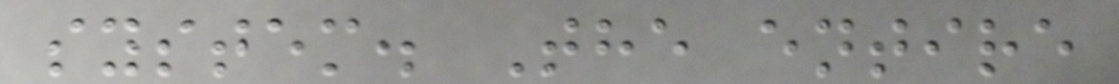system. The entire
